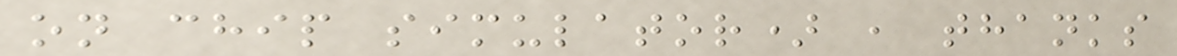on chip simulator) , thanks
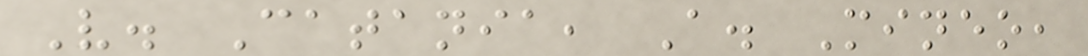V. Catania, A. Mineo,
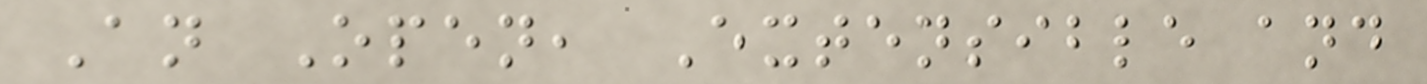An Open, Extensible and
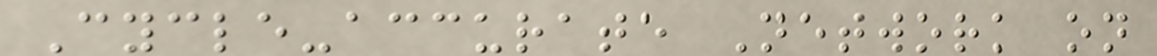Cycle-accurate Network on
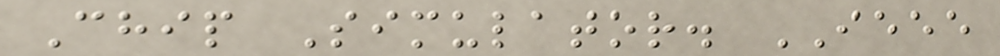Chip Simulator. IEEE
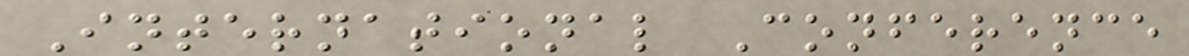International Conference
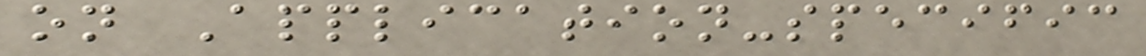on Application-specific
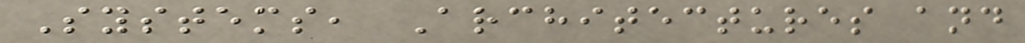Systems, Architectures and
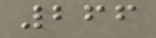266
